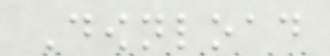Download
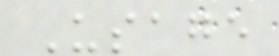Usage
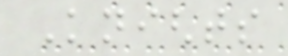Knights
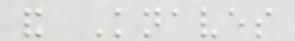and Knaves
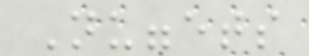Nuggets
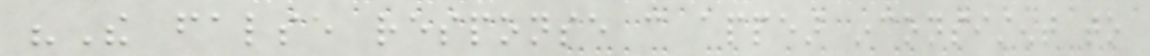"The false response can appear inconsistent to
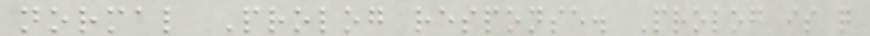normal Prolog response. Prolog is quite
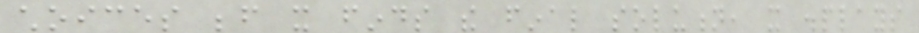choices before it finds the final solution, it displays
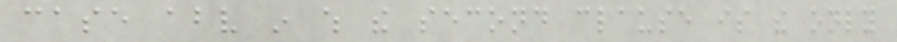case above in which the second clause is the only
